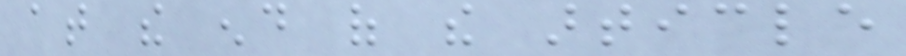at the end of the article
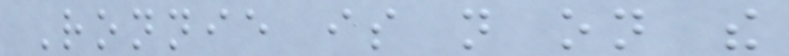Ronnie is not on the
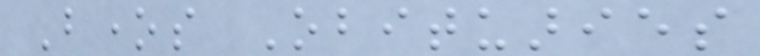Bones Obituaries
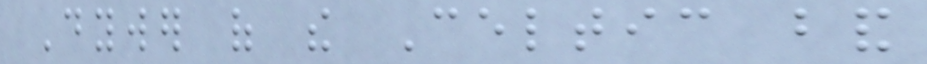Dywer of the Celtic band
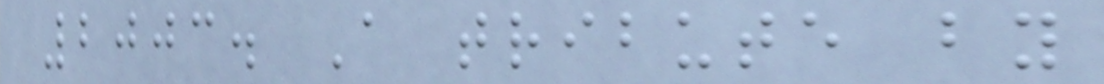2003. A tribute by
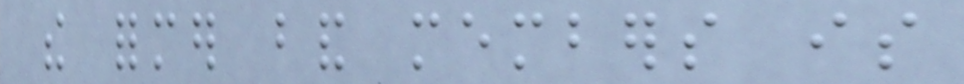the former band members is
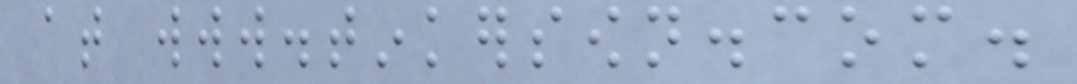at www.tinkersown.com.
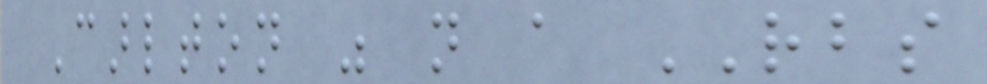Carlton was not a RBS
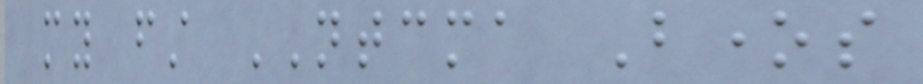my first NTCMA Bones
